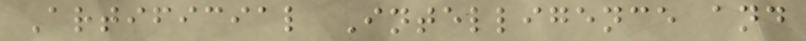Artificial Intelligence and
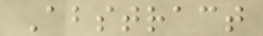Abstract
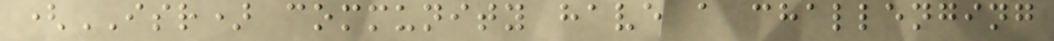(ISR) community have a challenging
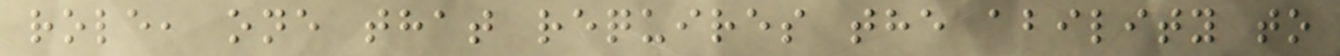role, one that requires the ability to
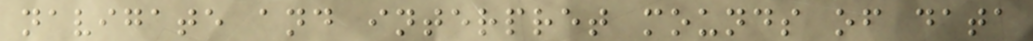navigate and interpret mounds of data
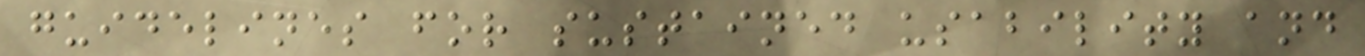guidelines for sustained usability and
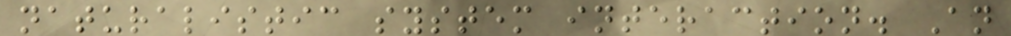naturalistic system interaction. An
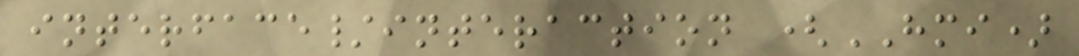interface/interaction (HMI)
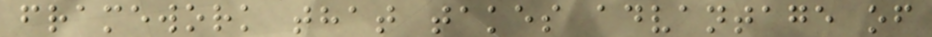framework that takes advantage of
